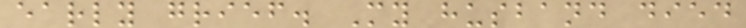early grief. My husband died
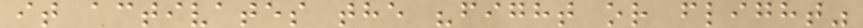it activates the "fight or flight"
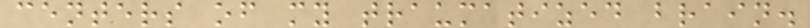centers of my traumatized brain.
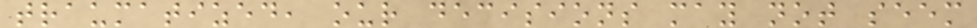traumatized, our decisions may not seem
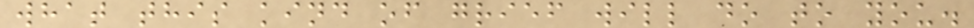what this kind of grief will do to you.
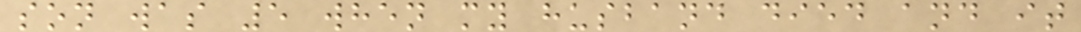son was 5 when my husband died and it
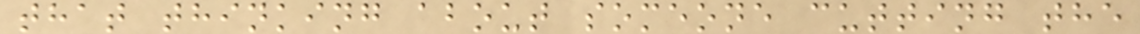that thinking about someone cutting the
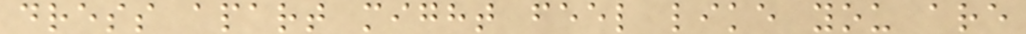dress apart might feel like you are
